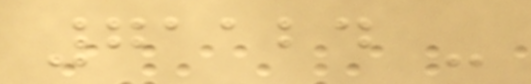71124 -
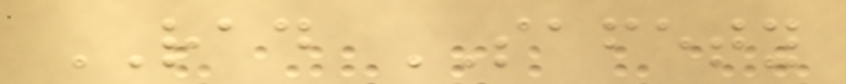RAD SAFETY
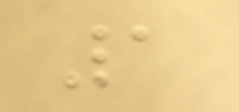1
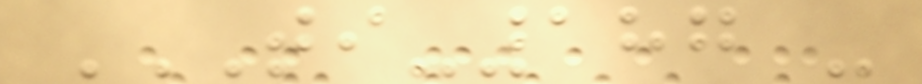TI-187 -
